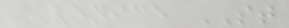VENICE ST
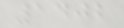1402
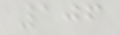106
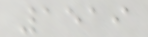1519
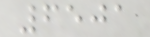6501
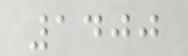1400
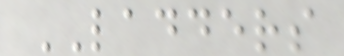LADDERS
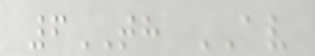6TH AV
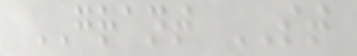GRANT ST
